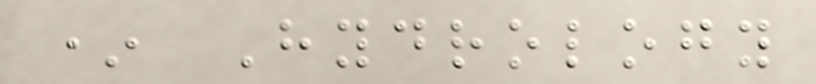* Hydrology
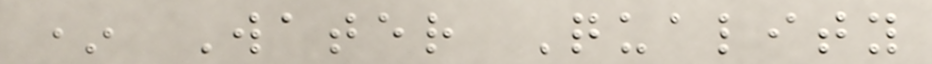* Water Quality
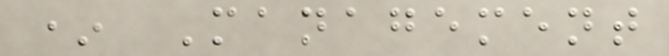* Management
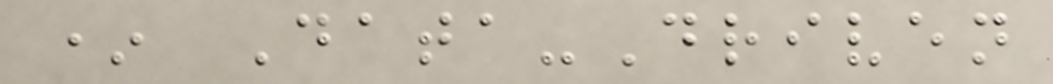* Data-Driven
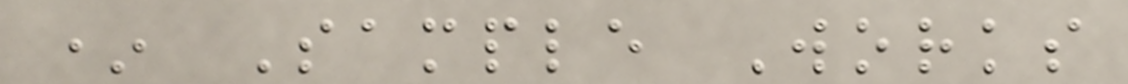* Sample Works
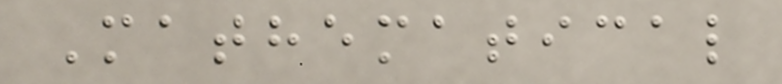Mathematical
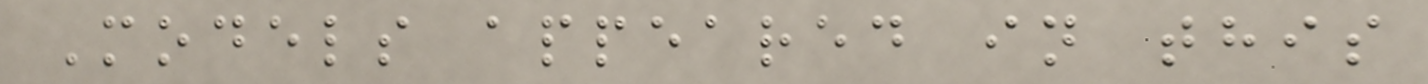Models appeared in this
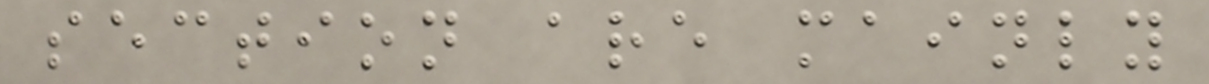section are mainly
